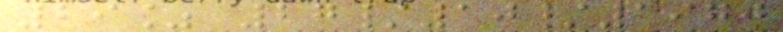29% 27/10/1970
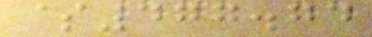$477.74
